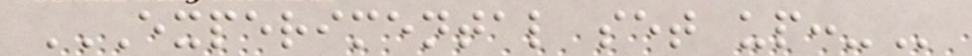EXPERIMENTAL SET UP:-
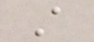A
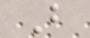B
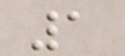1
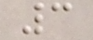3
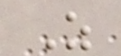Z
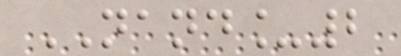NAND_2
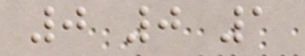0 0 1
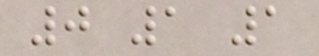0 1 1
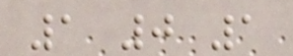1 0 1
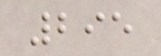295
